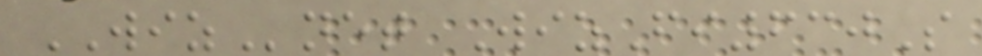WIZnet WizFi630S
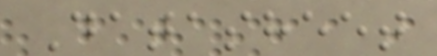Datasheet
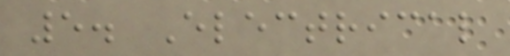5. Electrical
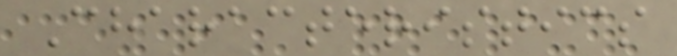Characteristics
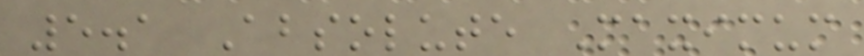5.1 Absolute Maximum
